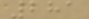281
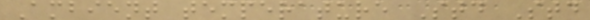Ambient temperature Std Std
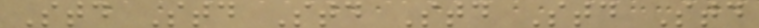Std Std Std Std Std Std
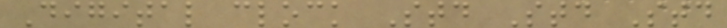Digital clock Std Std Std
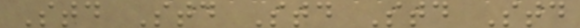Std Std Std Std Std
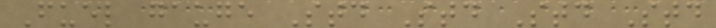Fuel gauge Std Std Std Std
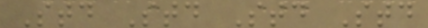Std Std Std Std
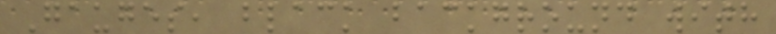Gauges, black background with
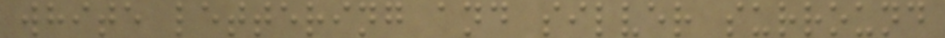white lettering and silver surround
